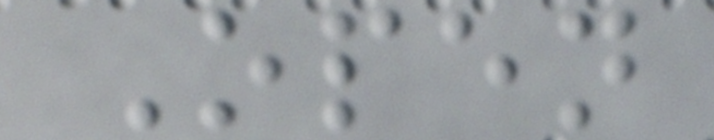Open
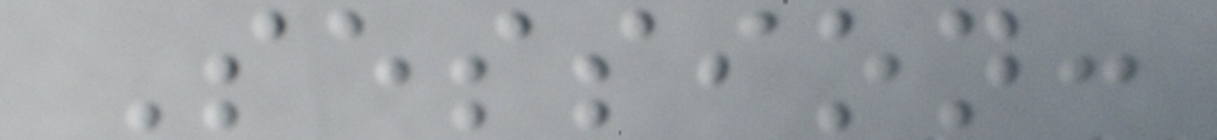Session:
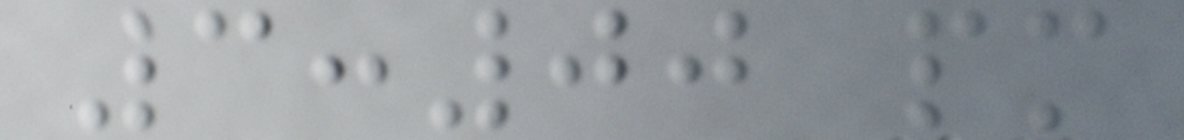3:00 pm
